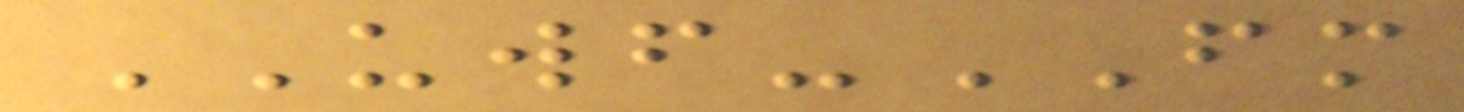UWF-FM
